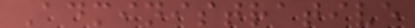Administrative
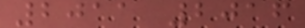2011 2016
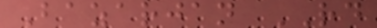Bazarjan RD
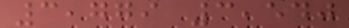3,779 3,540
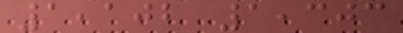1,102 1,303
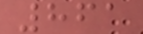861
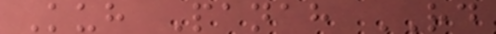Kuh Panah RD
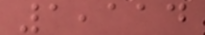1,114
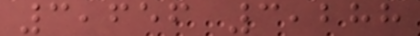3,656 3,288
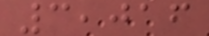3,016
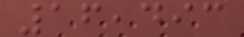16,493
